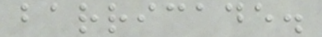barricade.
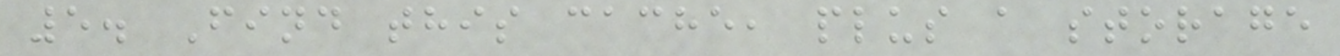5. Find this cache, plus a storage
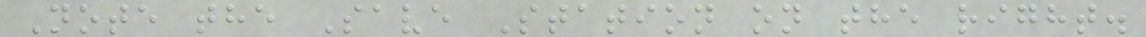Note the Save Station on the right.
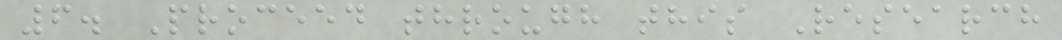6. Proceed through this Research
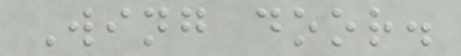Wing door.
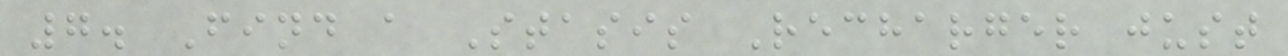7. Find a Stasis Recharger just
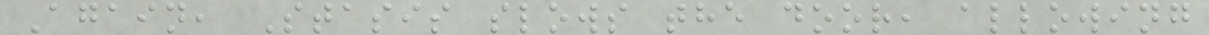Again, Stasis slows the door, allowing
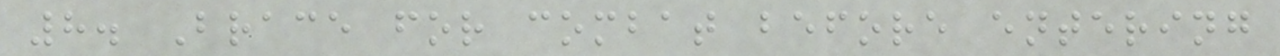8. Brace for combat before entering
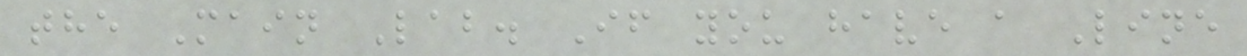the Main Lab. If you have a Line
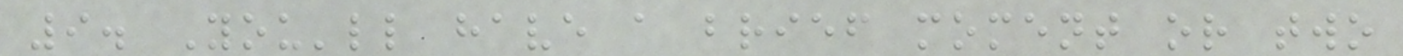9. You'll have a brief moment or two
